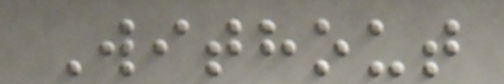Without
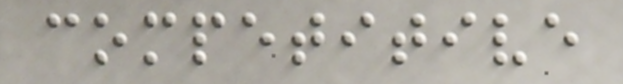competitive
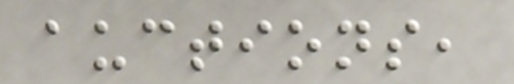auctions,
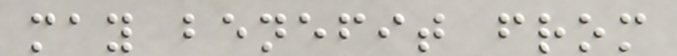may benefit from
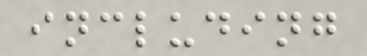including
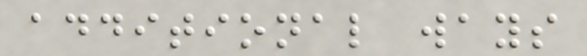additional ways
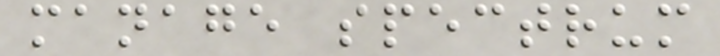manage spectrum
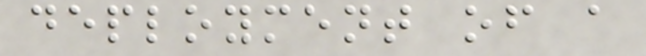deployment of a
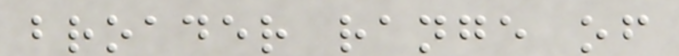broader range of
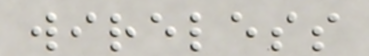wireless
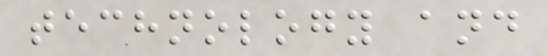technology and
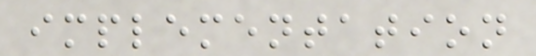implementation
